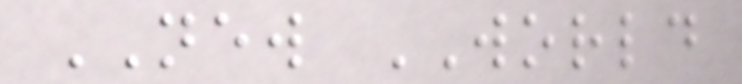NEW WORLD
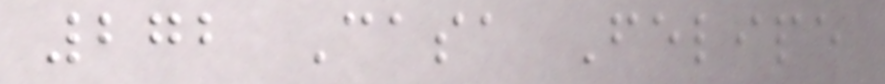272 Casa Felipe
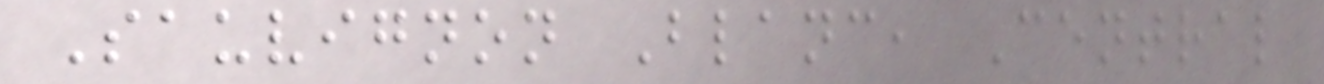Sauvignon Blanc, Central
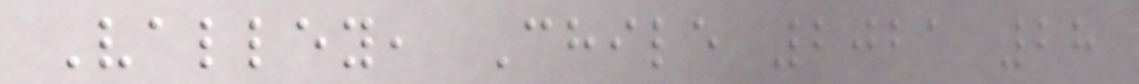Valley, Chile 2021 28
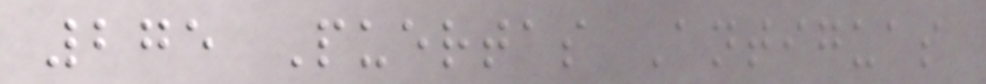275 Puertas Antiguas
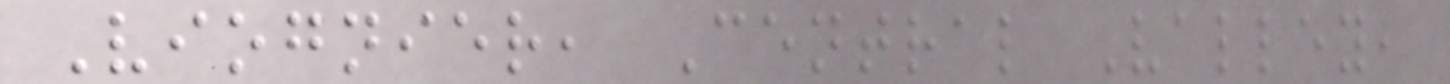Viognier, Central Valley,
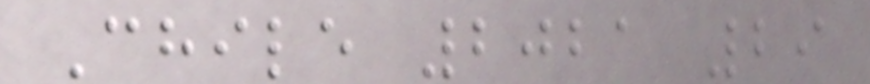Chile 2021 29
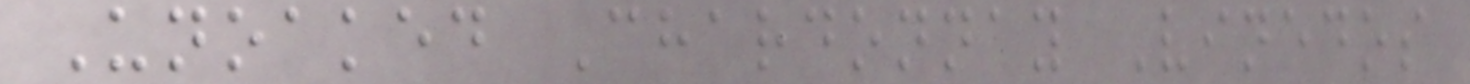Unoaked Chardonnay Vinedos
